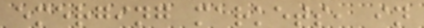emerging markets, in
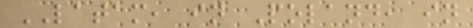LATAM, in Poland, in
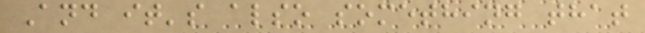And it's also something that
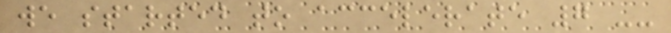we started to accelerate 7 --
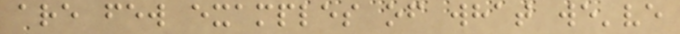are few examples of what we've
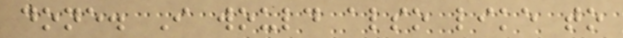done. I would also like to
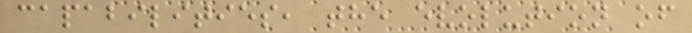capabilities, the evolution of
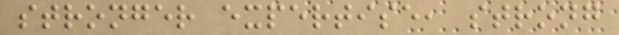stronger expertise, strong
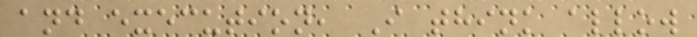and execution, I think allow
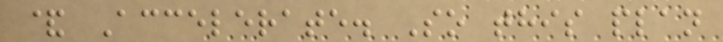& Accelerate. So this plan
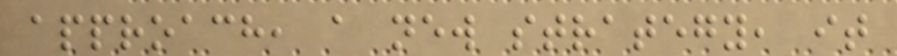approach, a new strategy, it
